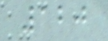120
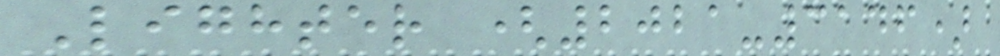Lighter (2021-3146)
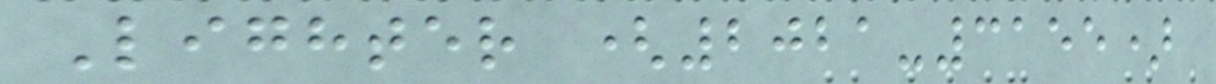Lighter (2021-3155)
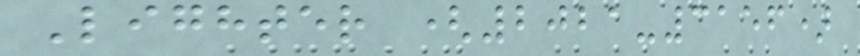Lighter (2021-3156)
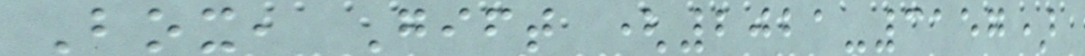Box, Gift (2021-3157)
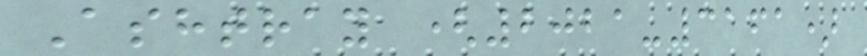Ashtray (2021-3161)
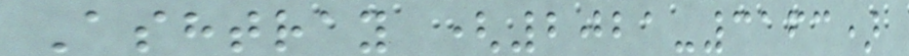Ashtray (2021-3163)
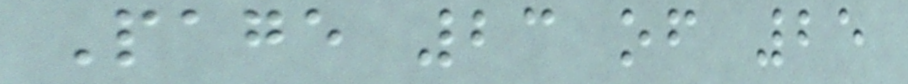Page 23 of 25
